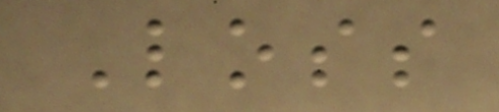Loss
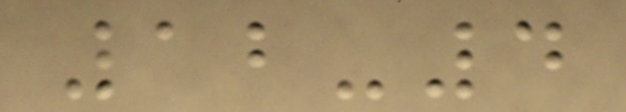12-4
